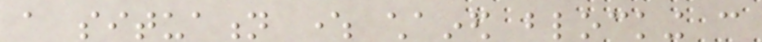a situation where chained blocking can
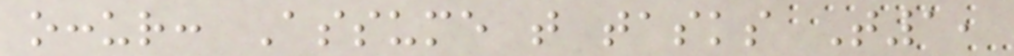occur: Assume that tasks T1,
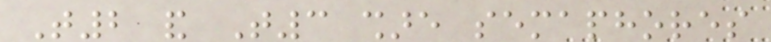T2 and T3 share semaphores
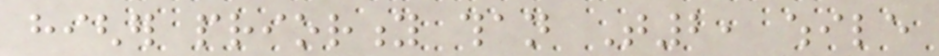higher priority than T2, while
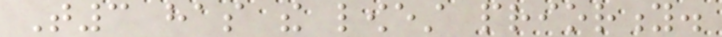T3 has the lowest priority.
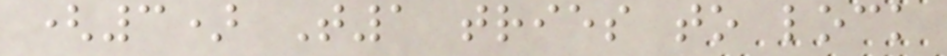(3) T1 tries to lock
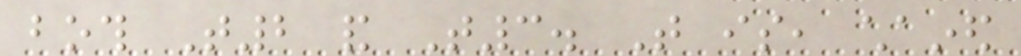both T2 and T3. That is, chained
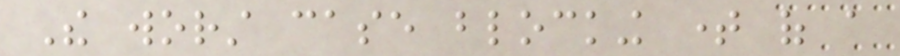The worst case blocking time of a
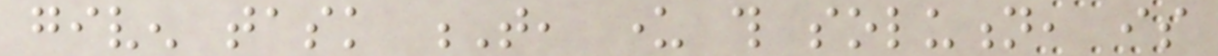given task T, under this solution, is
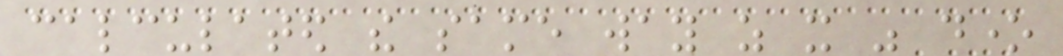calculated the same way as it was done
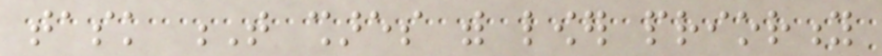task T shares with lower priority
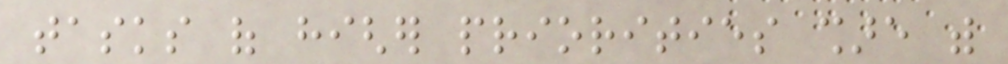tasks of higher priorities share with
